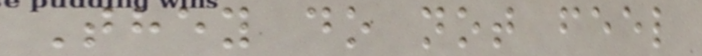They do not feel
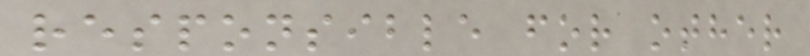responsible for other
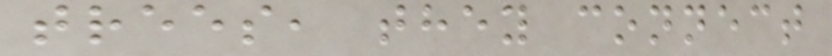trees, they connect
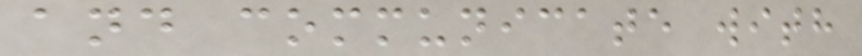and communicate with
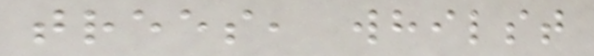trees, whilst
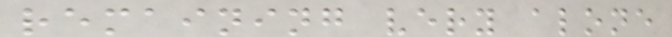remaining very alone
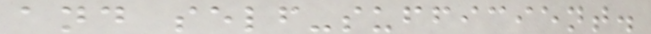and self-sufficient.
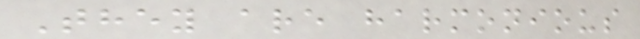They are harmonious
